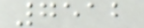7512
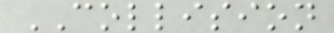COLLISION
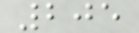205
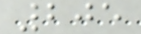205
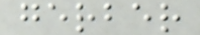gerber
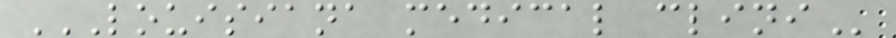LOUISIANA MEDICAL CLINI
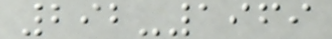292-1969
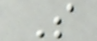S
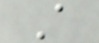A
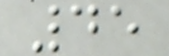45
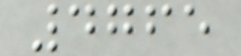4765
